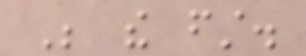Be the first.
